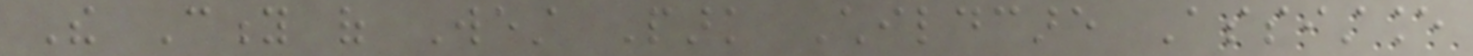The City of West Park Childcare Assistance
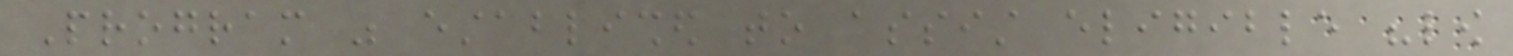Program was established to assist eligible "low
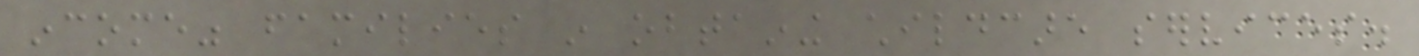income" families in obtaining childcare services.
